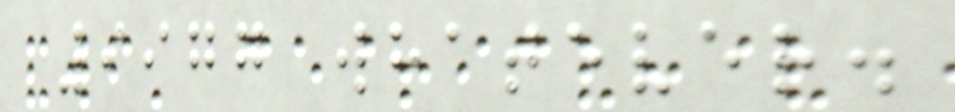9977 whatever.
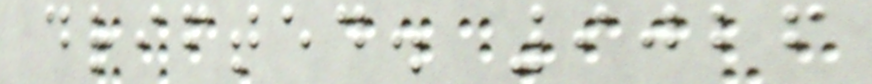drifted. 9026
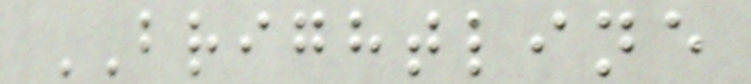BRIGHTLINE
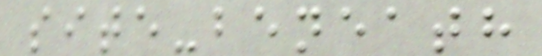site-beneath
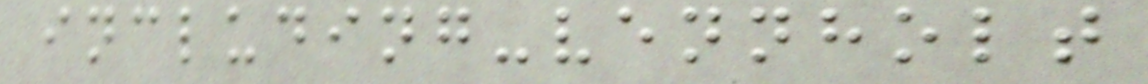including-vennholt
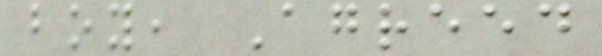boy, Agreed
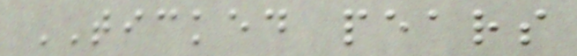TICKED pears
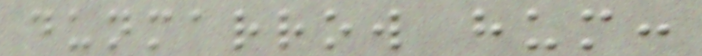dunmarrow hum:
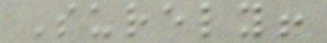Surely!
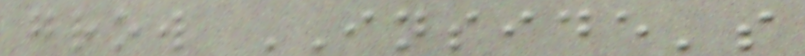grow INSIDE's
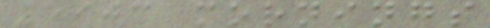5903 mornings
